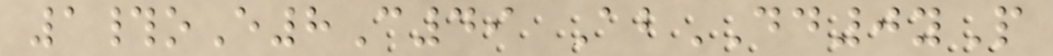1#oE8C49 AbDD0yP
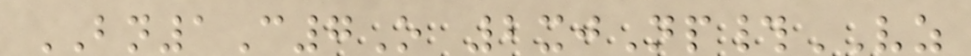BN1C7O 2xjNp#VZ
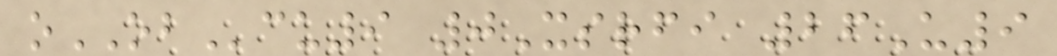oOBcu9 0Xsrfi 26U9
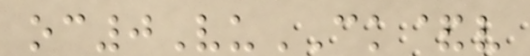oc0VuCK&v
